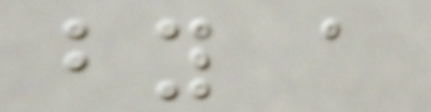by a
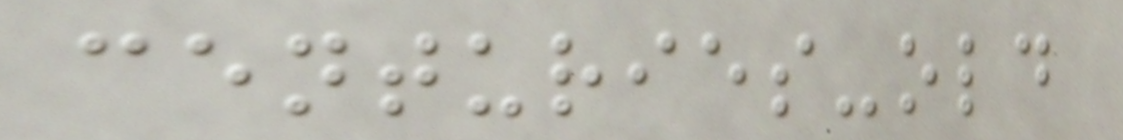centuries-old
